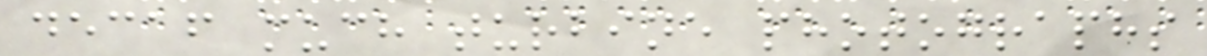decaf much turbine photographs
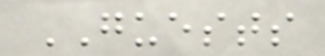GUESTS
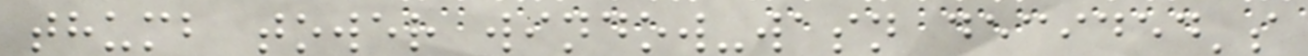thumb tower window-wasn decided's
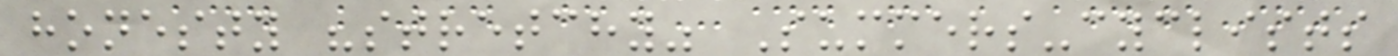honesty "stretchy" Summers-cyclists
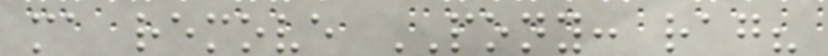ma remove PONY: rag?
